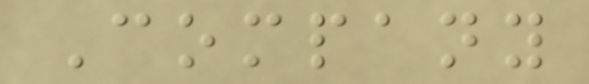Company
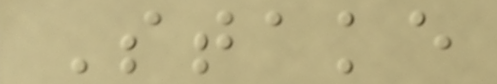Stake
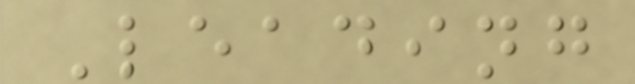Leading
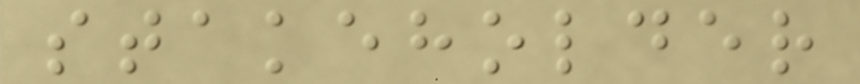stakeholder
